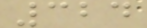324
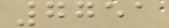7751
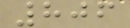806
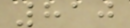810
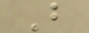B
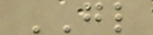GL
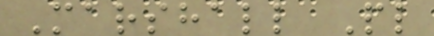Marshall Pl
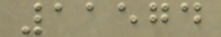11574
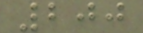200
